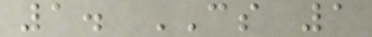1. CS 1
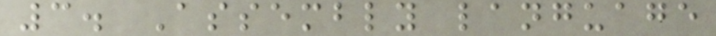3. Assembly language
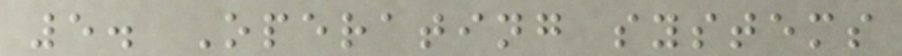5. Operating systems
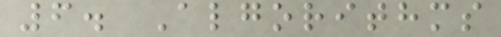6. Algorithms
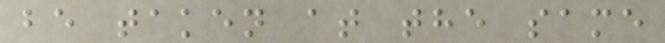be taken at the same
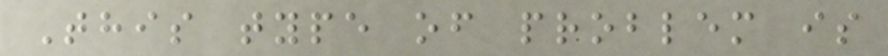This type of problem is
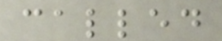called
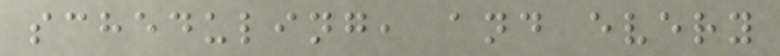scheduling, and every
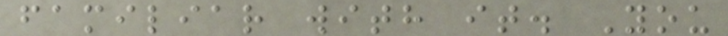familiar with it. You
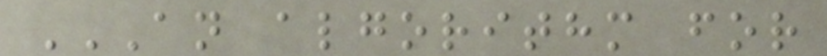AN ALGORITHM FOR
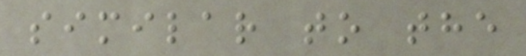similar to the
